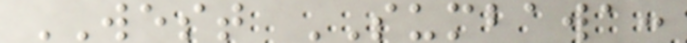WEST SUMBAWA:
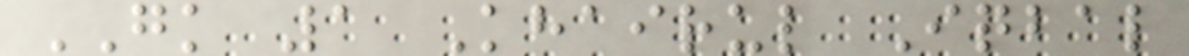GK 1 Khairul Iqbal
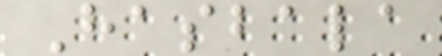Hasbala
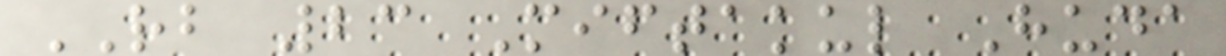RB 23 Miftakul Huda
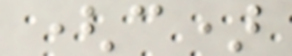(c)
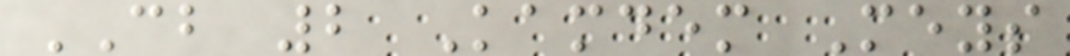CB 2 Kamdem Meys
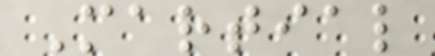Martial
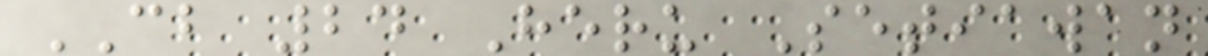CB 24 Heru Setiawan
